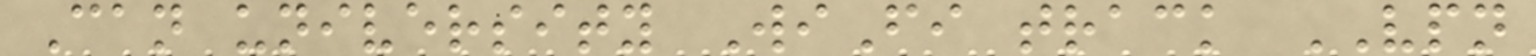Can university WiFi track VPN
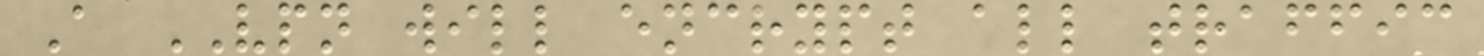A VPN will encrypt all traffic
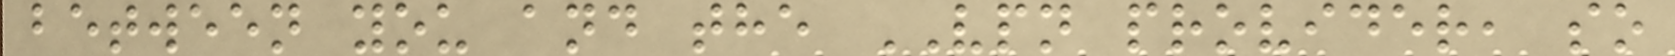between you and the VPN provider, so
